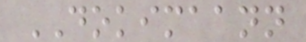DOKIMAANN
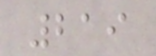219
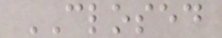CLOSED
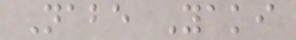Nabe Yaki
